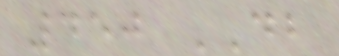450 DB
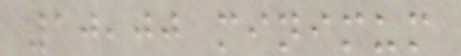10,00 minimum
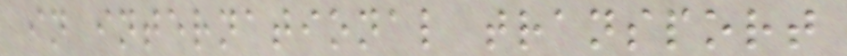in international transport
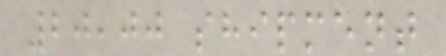20,00 shipment
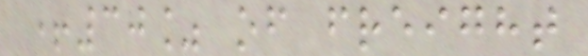+30% of freight
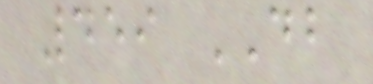459 DB
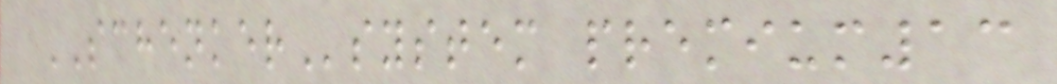SCHENKERsystem premium13
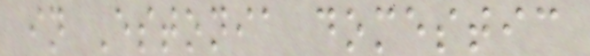in Estonia domestic
